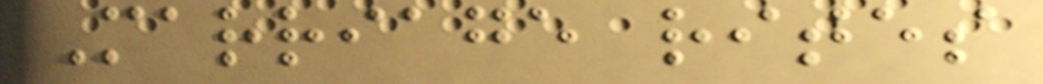Marriage rites
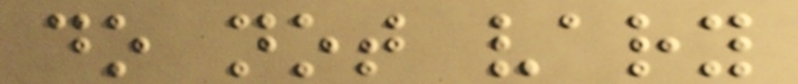do not vary
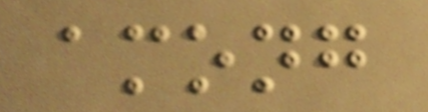among
